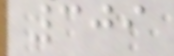309
